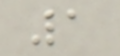1
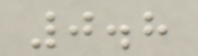0.8
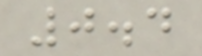0.4
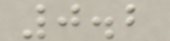0.2
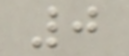0
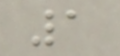1
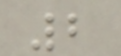2
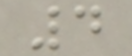4
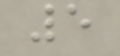5
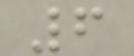6
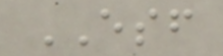ESF
